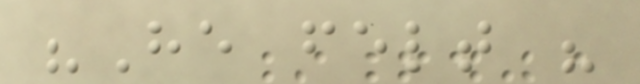"He felt his
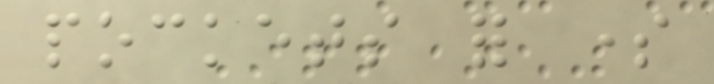pockets for some
